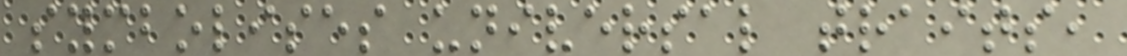symbolises universal traits,
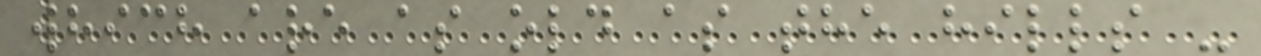which are as old as the hills -
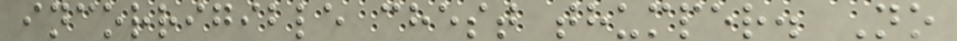incorrigible chest thumper. No
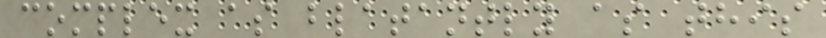complex as blatantly as this
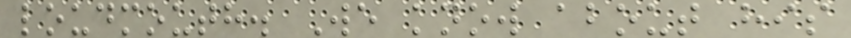loudmouth. We know about his
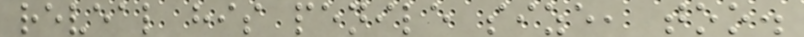reveal his penile size, too.
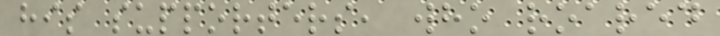his supporters, who roared
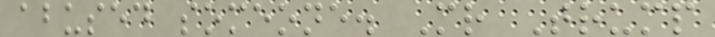abused someone. Mr Trump
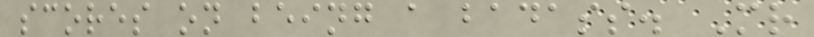scores on being a badass. Mr
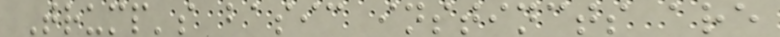Trump's basic instincts are
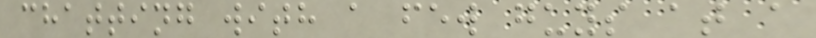chatting with a few guys at a
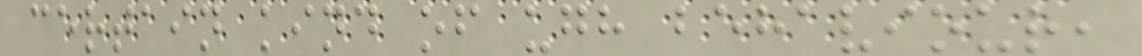certain kind of ugh behaviour,
